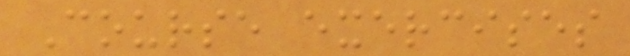Course exercises
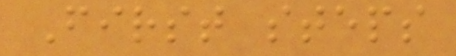First steps
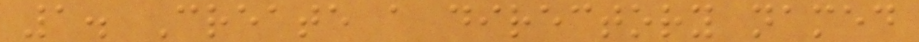1. Create a directory named
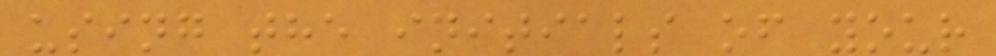using the initials of your
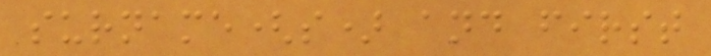surname(s) and first
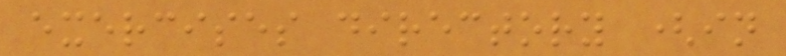exercises directory (in
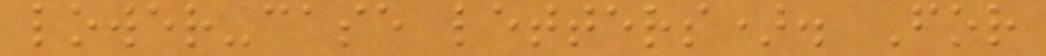lower-case letters). For
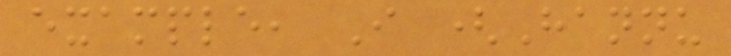example, I (Hannu
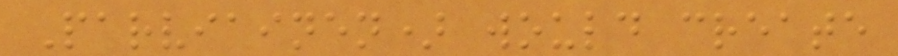Parviainen) would create
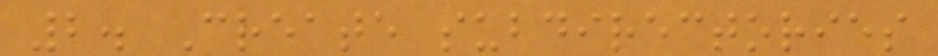2. Create subdirectories
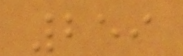259
